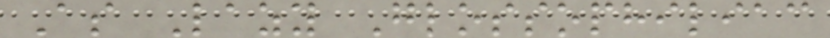As Lazy Glossophiliac
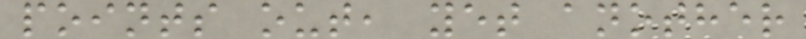points out, yet another
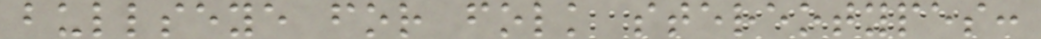bullseye for folk stereotypes:
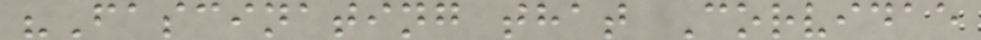"Fascinating that Corvidae
